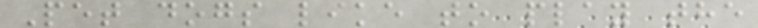Pet dogs like to play the
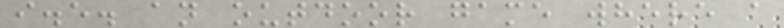i.e. an outdoor game where a
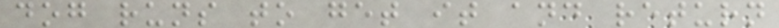dog runs to get it and return
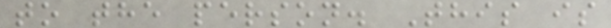to the person. This is
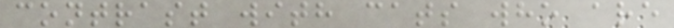contrast with cats who are
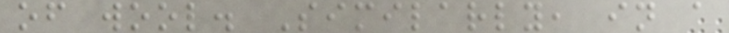of wool. Similarly, in a
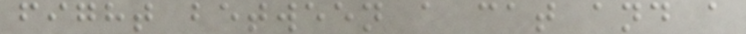fight between a cat and a
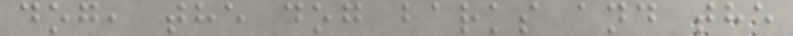dog, the dog barks and the
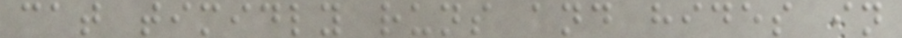cat timidly runs and hides in
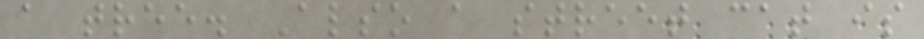a tree. Also a street cat is
